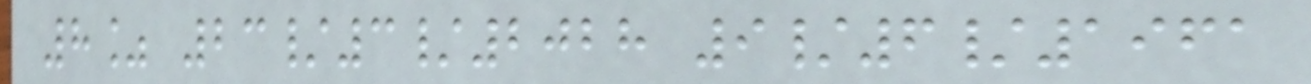8% 23/3/2028 9/6/1961
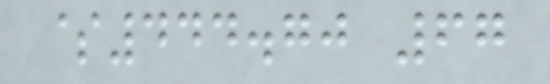$444.70 67
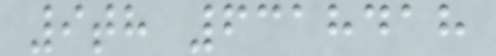9th 6318418
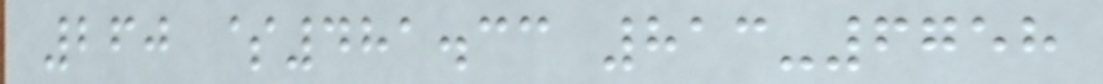260 $481.33 813-6758
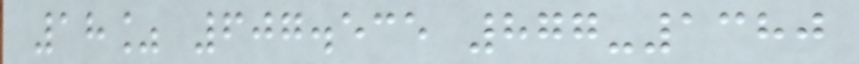18% 607.535 877-1380
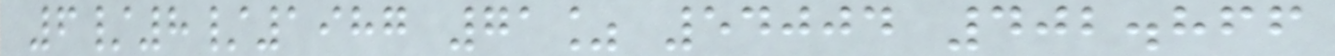6/8/1987 71% 54004 402.866
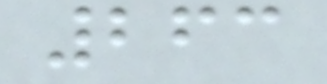263
